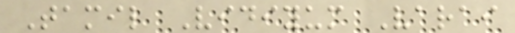Tamil Vidiyum Varai
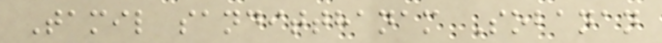Tamil sanditthanam Sobanan
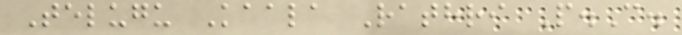Telugu Kaala Rathri P.C.
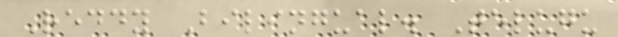Reddy Bilingual. Telugu
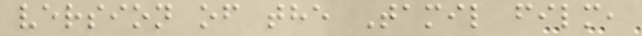version of the Tamil film,
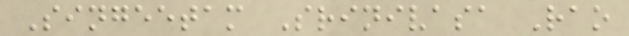Singeetam Srinivasa Rao
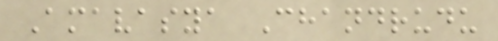Amavasya Chandrudu
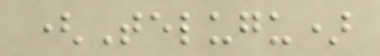(Telugu)
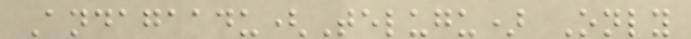Andagaadu(Telugu) Only
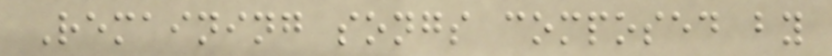Remaining songs composed by
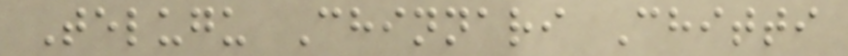Telugu Chinnari Chitti
